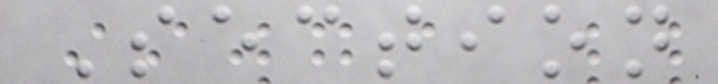Section
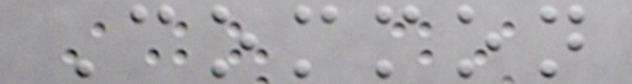Common
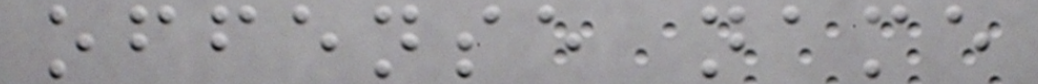offense name
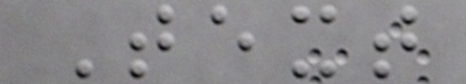Text
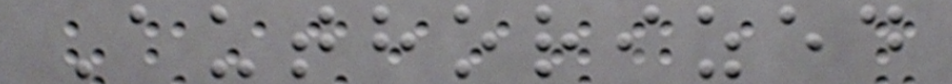Authorized
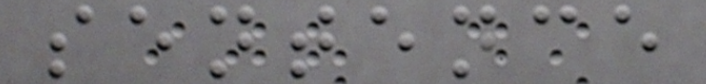sentence
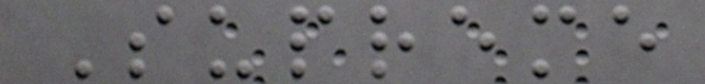Supreme
